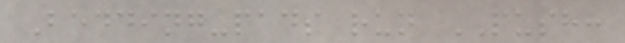Bedding-pads run PUSH:
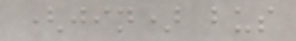(jin) bus
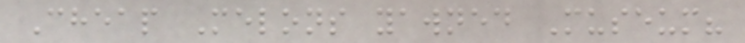Cheap Melons yawned Museum?
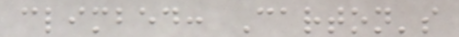climbed: Carton's
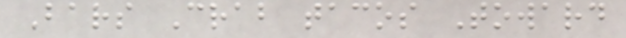Bars Crab tacos Toward
